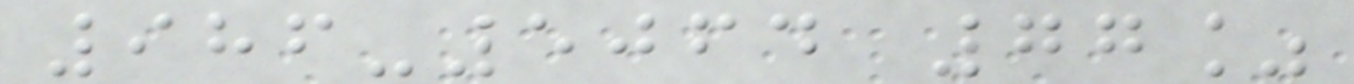986-5064 77%
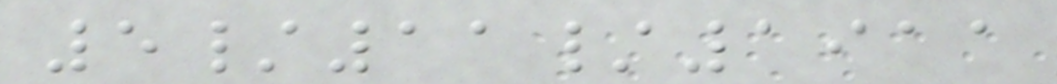5/11/1911
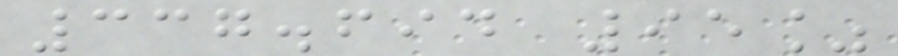337.694 95%
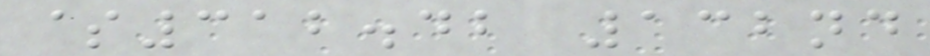$312.42 132nd
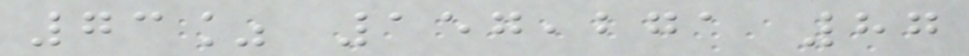73% 157,271 87
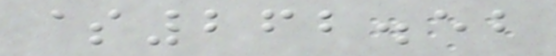$262.52
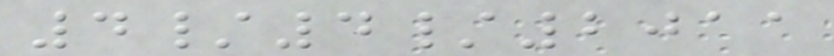4/4/2011
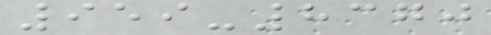959-8370
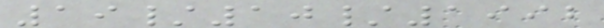19/10/1992
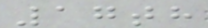17th
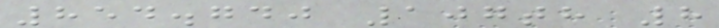854.740 107th 8
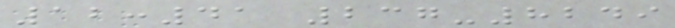12:41 237-8249
